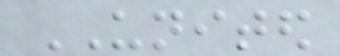UNITED
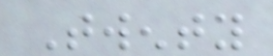Twenty
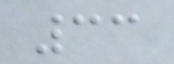33
